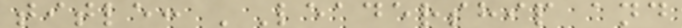title: 'Leadership and
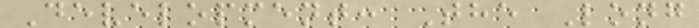Development: The Long
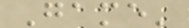Game'
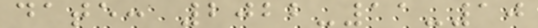date: 2022-11-10
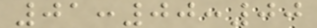01:00:00
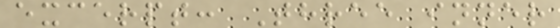excerpt: Three inner
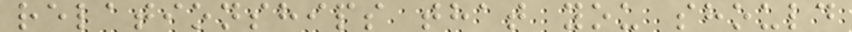relationships that you should
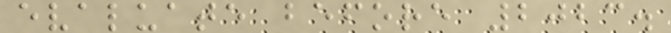evaluate before 2023.
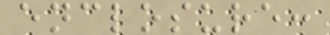enclosure:
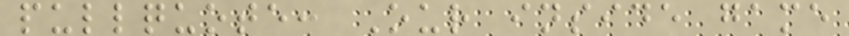pullquote: Our inside game
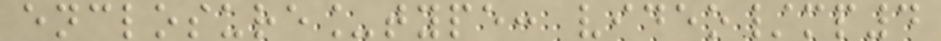enclosure_type: video/mp4
